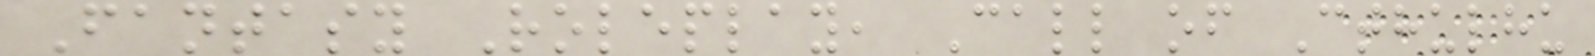Fantasy Roleplay, Call of Cthulhu
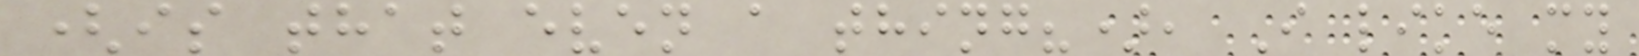(is that even a thing?), I like my
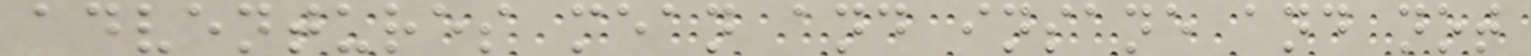adventures mean and insane and not
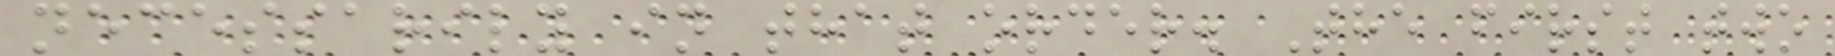necessarily in that order. The first two
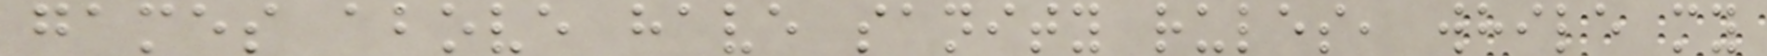games above have sanity rules, while my
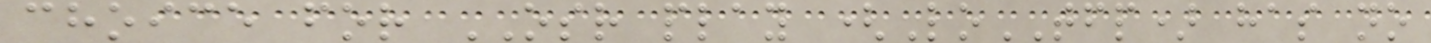choice for OSR play (LoTFP) has no
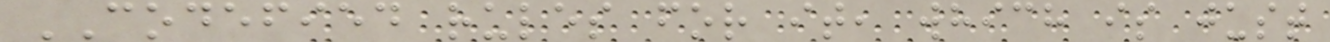CODEFIED rules for it, which is just
